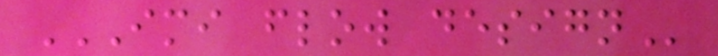IMI FLOW DESIGN
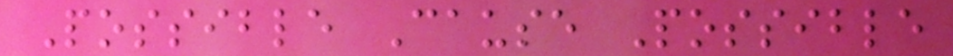Possible Cause Possible
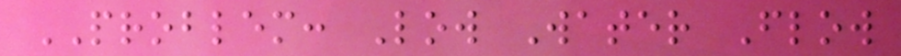PROBLEM: Low Water Flow
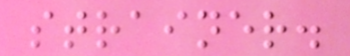strainer.
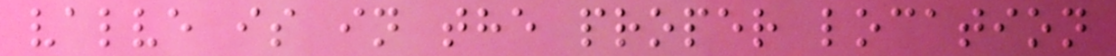valve is in the proper location
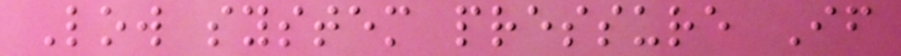Low system pressure If
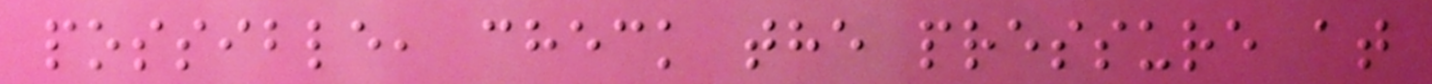possible, check the pressure at
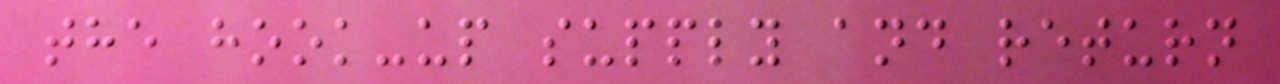the hook-up supply and return
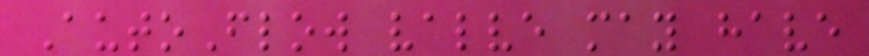AutoFlow valve may have
